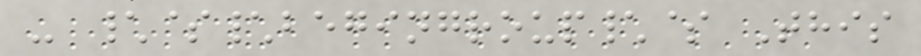- \$\begingroup\$ This
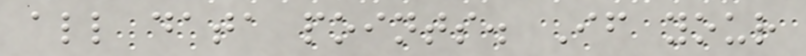all data points. If your
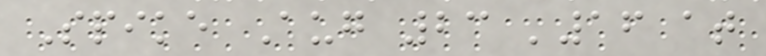Spike Aug 23 '16 at
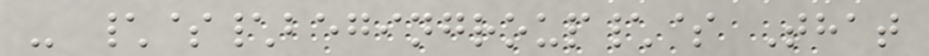- \$\begingroup\$ That
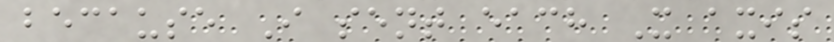because I sent each X axis
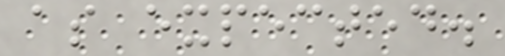as expected.
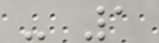- 1
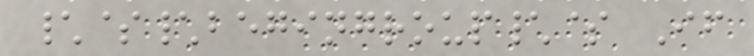\$\begingroup\$ If
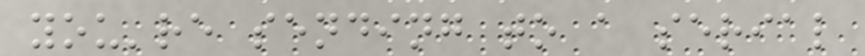you're sending to a serial
